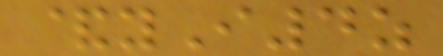&yI4z
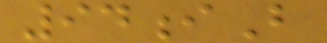94iB
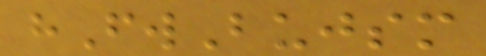hFwBujsm
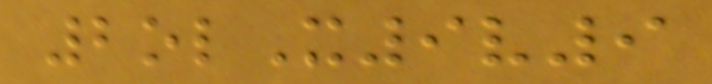2olX9v9
